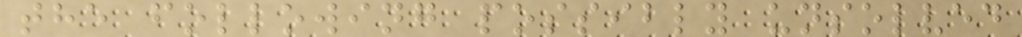the following possibly unsolved
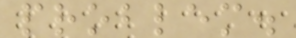problem.
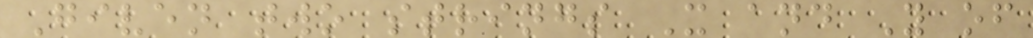Given two strings X and Y of
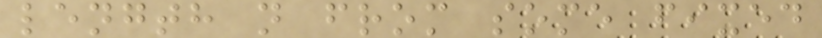length n from some fixed
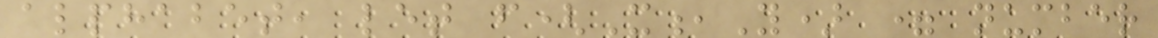alphabet, let f(X,Y) = number
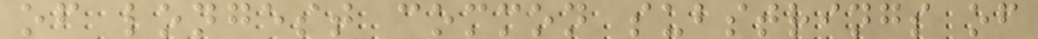of longest common substrings of
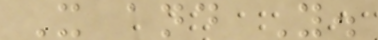X and Y.
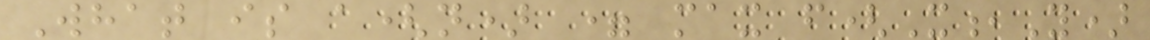What is a(n) = max f(X,Y)
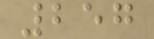257
